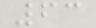63
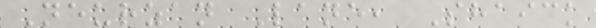Neurzan Lane, Shaick
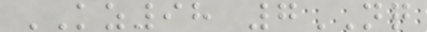KZ98 7NQ
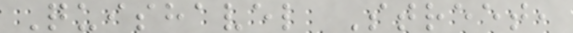Quishavel Street,
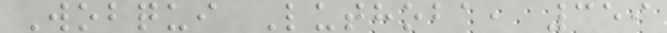Wobqui Luthoba, 359
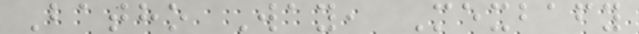Batho Way, Mexbafy
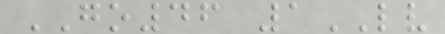GO46 1LV
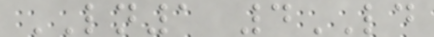LN1 4LD
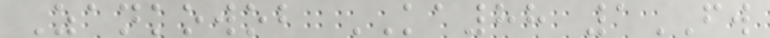Zankowob KA88 1FW
